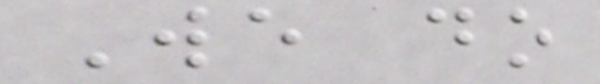We do
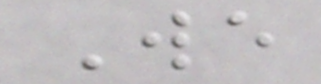We
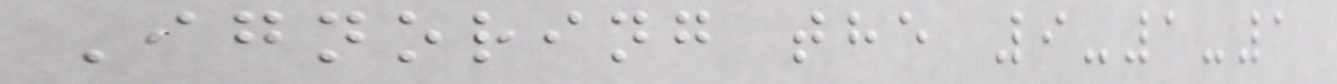Ignoring the 9-1-1
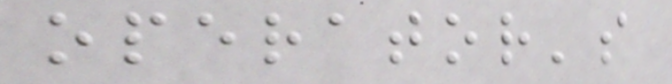operator's
